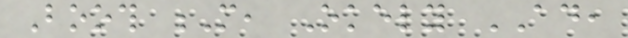Booth M, Okely AD,
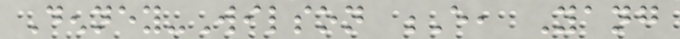Denney-Wilson E, Yang
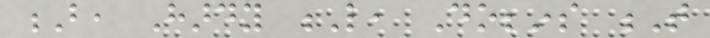B, Hardy L, Dobbins T
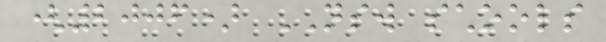(2006) NSW schools
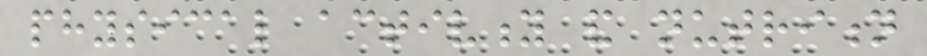physical activity and nutrition
